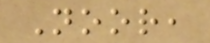Noor,
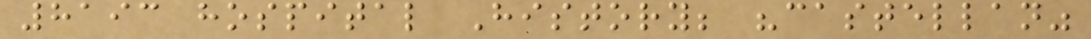8193 hospital History; "castellan"
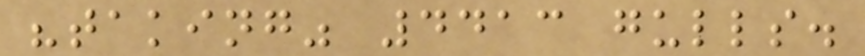"taking" 4413 gulls.
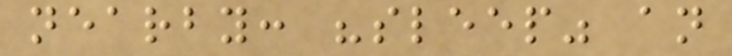nearby: "sleep" an
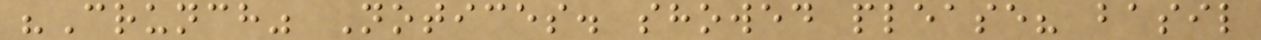"Crunch" Notices. showed please? basil
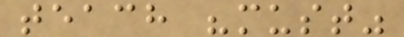teach "must"
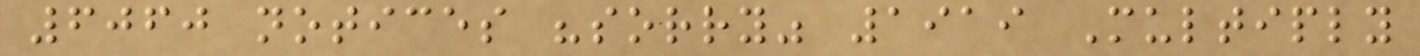6060 notices "sorry" 1919 Multiply
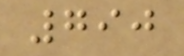790
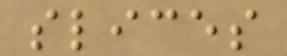slices
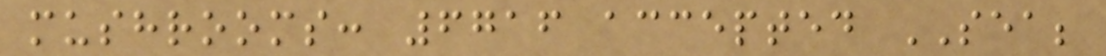mushrooms: 6716 accepted SEA;
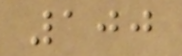100
